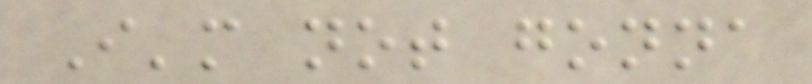I'm not gonna
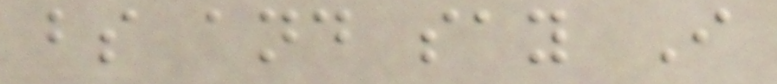bs and say I
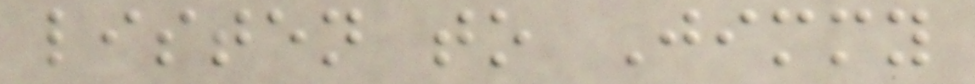listen to Jimmy
